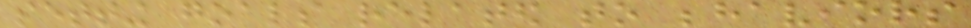setting goals related to behaviors
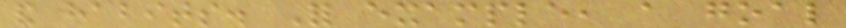and habits. For example, a goal
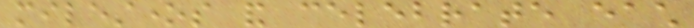milestones and celebrate each
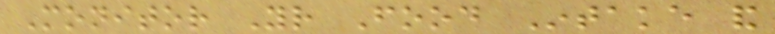Monitor Your Food Intake and
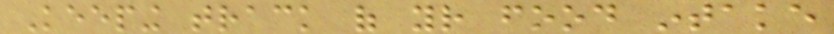Keeping track of your food intake
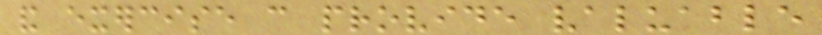and exercise can provide valuable
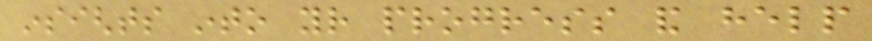insights into your progress and help
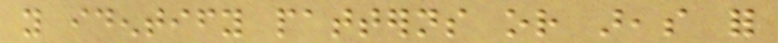you identify patterns or areas for
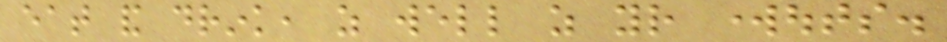eat and drink, as well as your workouts.
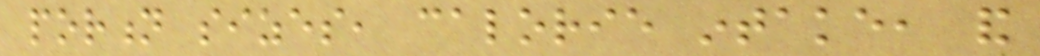portion sizes, calorie intake, and
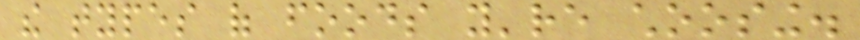the types of foods you're choosing.
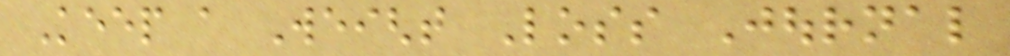Keep a Weight Loss Journal
